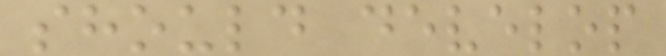should develop
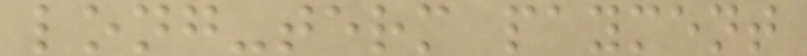long-term payment
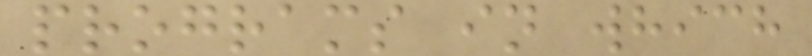programs in which
